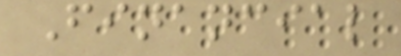Financial
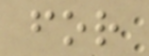for
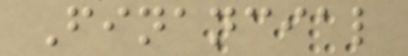Financial
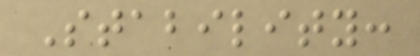Stability:
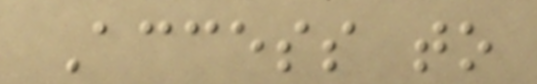Access to
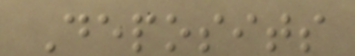Deposits
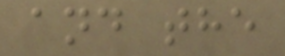and the
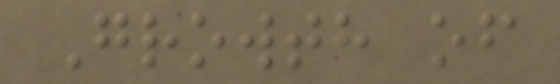Growth of
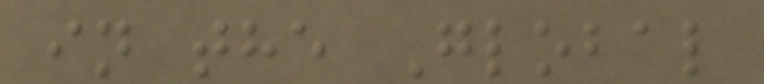in the Global
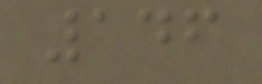146
